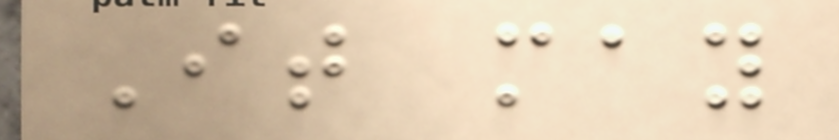It may
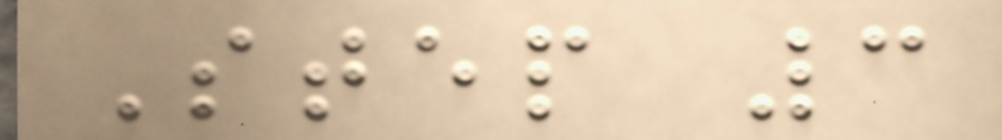Step 3
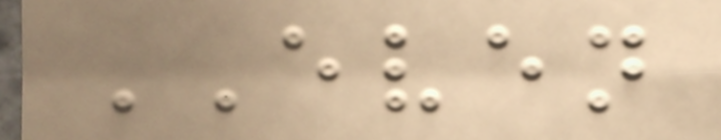EVEN
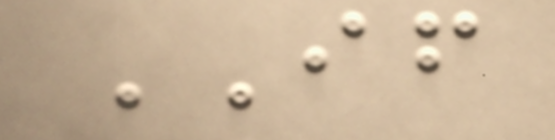IF
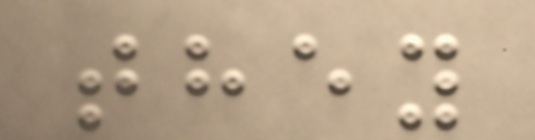they
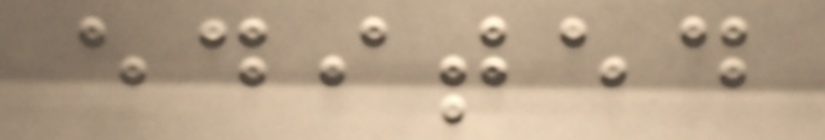edited
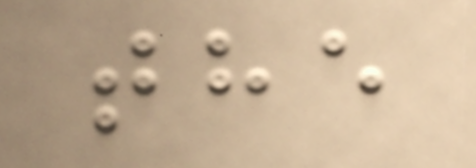the
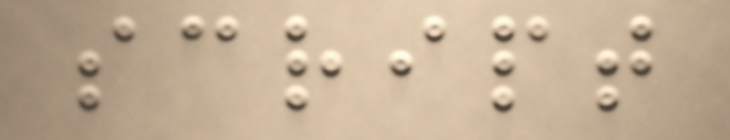script
